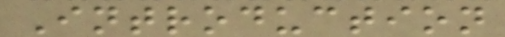Introduction
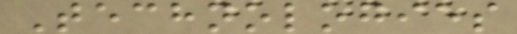Technologies
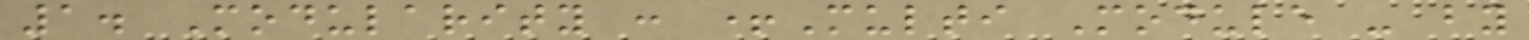1. Modularity : +Multi Module - by
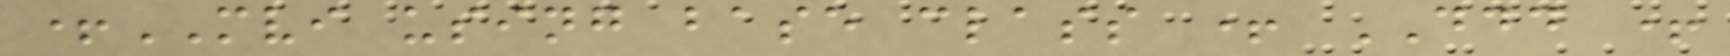+MVI using base class + DDD +
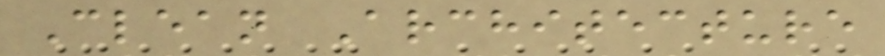Clean Architecture
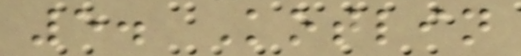5. Kotlin
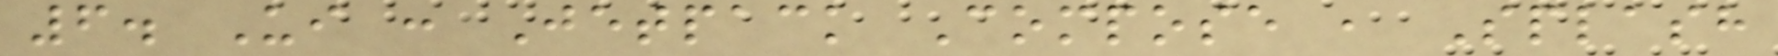6. Ui : Jetpack Compose , Splash
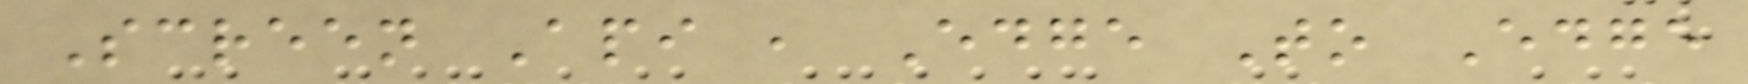Screen Api , Edge To Edge
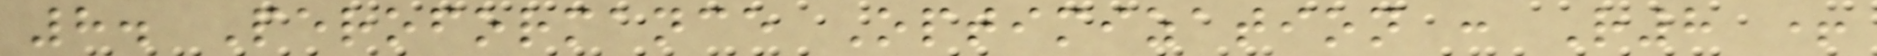8. Peroformance Optimization : R8 +
